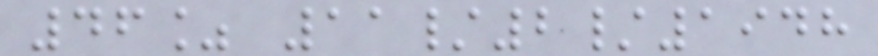46% 11/2/1948
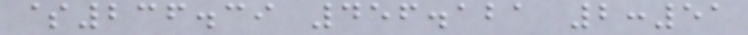$236.39 456.121 2:51
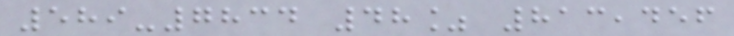589-7834 48% 813,456
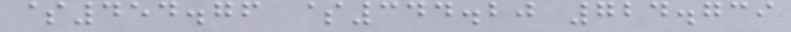$454.76 $344.20 724.739
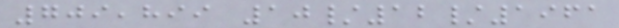709,899 10/12/1961
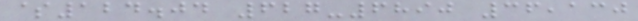$124.04 627-6890 36,130
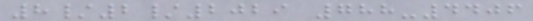8/2/2029 788-4406
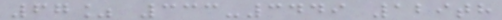67% 333-3449 129th
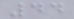44
